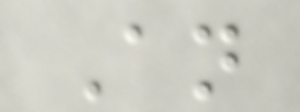An
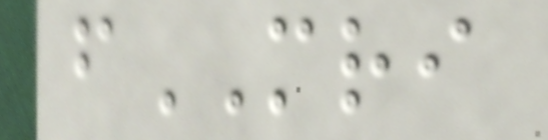fMRI
